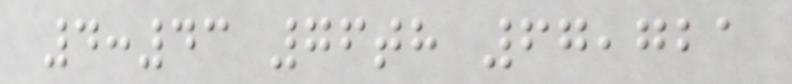4:43 76th 67,721
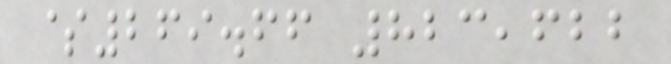$269.66 823,622
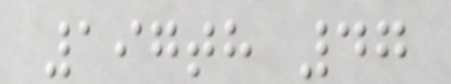197th 47
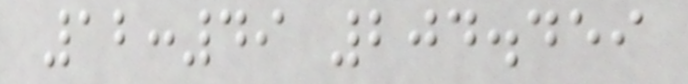12:49 204.459
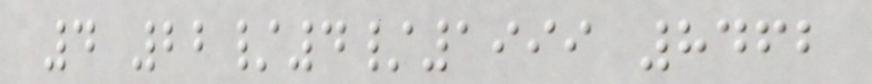4 22/4/1999 8462
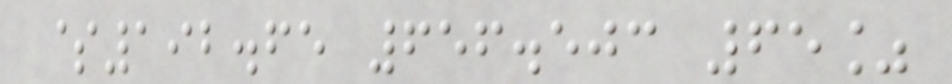$192.65 656.503 65%
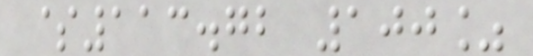$113.72 100%
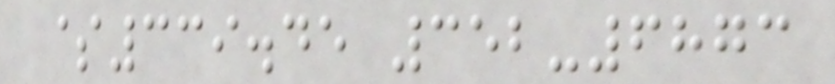$339.45 352-6873
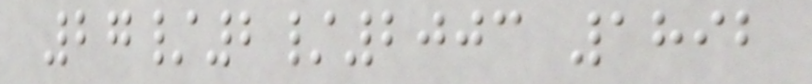27/2/2003 1892
